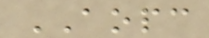AOPC
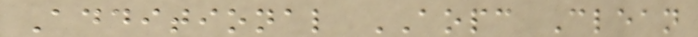Additional AOPC Clean
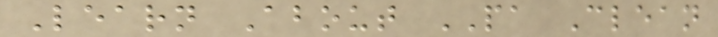Learn About PA Clean
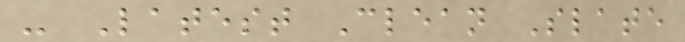- Latest Clean Slate
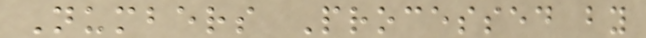Numbers Processed by
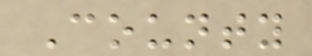County
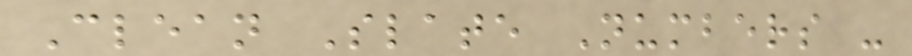Clean Slate Numbers -
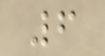6
